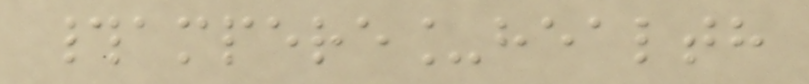#ampere_health
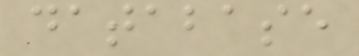database
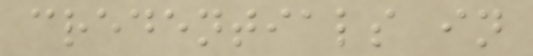credentials in
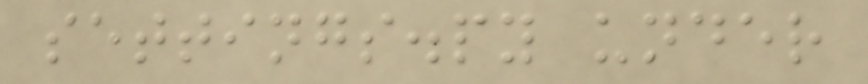settings.py under
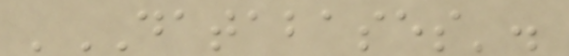'DATABASES'.
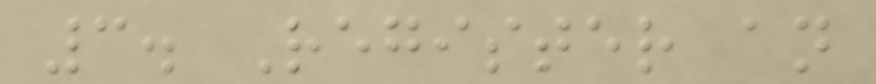3. Register an
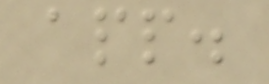app.
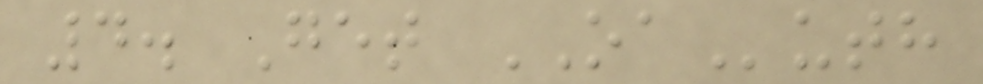4. Get OAuth
